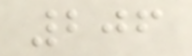206
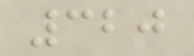320
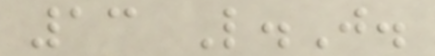13 L.J.
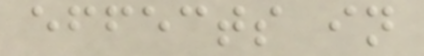effects in
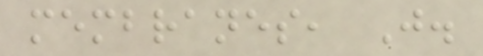membranes, J.
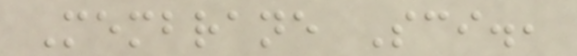Membrane Sci.,
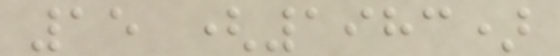15 (1983)
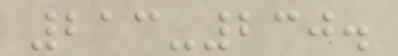213-230.
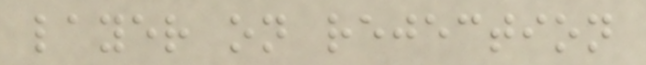layer on rejection
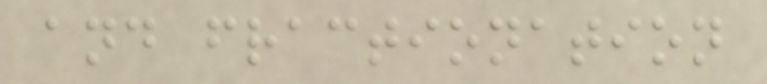and fractionation
